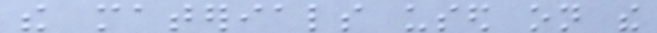the materials used on the
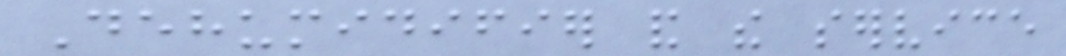Dehumidifier and the service
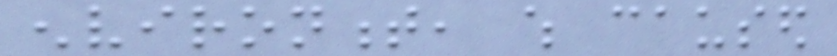environment, which caused
